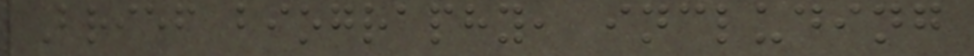Brief biography, including
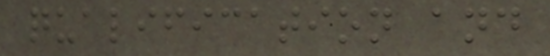qualification and
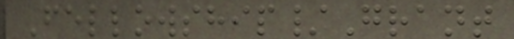Fellowship/Grant
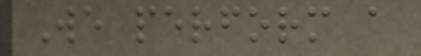We perform a
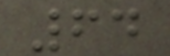64
